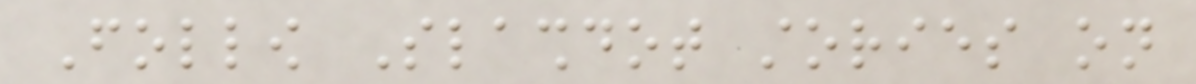Follow Slashdot stories on
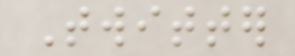Twitter
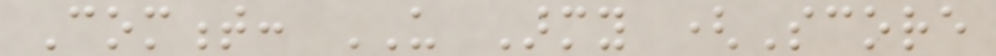Comment: US Army (Score
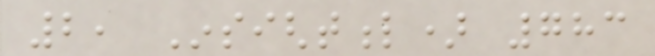2, Insightful) 783
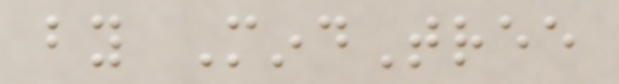by MindTree
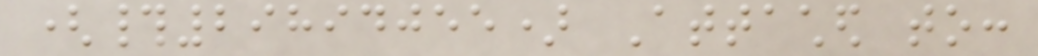(#29894055) Attached to:
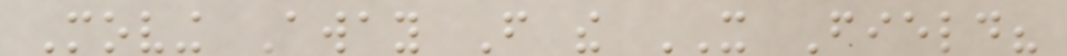Moving Away From the IT Field?
